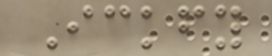Ickfy
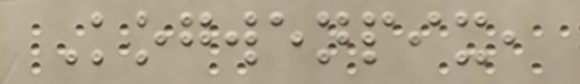Kogwenpix,
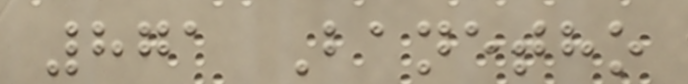871 Banetho
